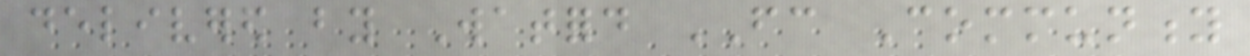delivered by Watford FC Community
